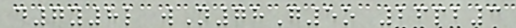d7y8l wN78G5o 26pb3
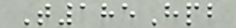T185Hpb
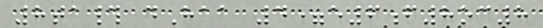8ta# dHaa 4=e6f8oc8
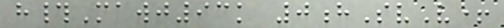h#Mawj93k 0hSvV+
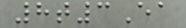8t3Ea
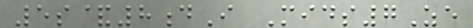5s&8dI Mids7Ze
